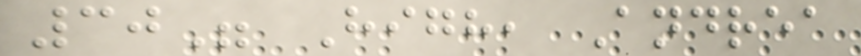30" High, Andrea
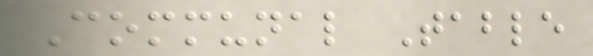Communal Table
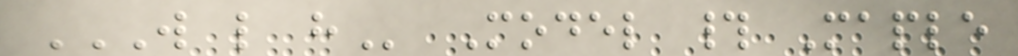W L H Model # Maple
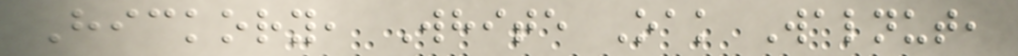Hickory, White Oak Walnut,
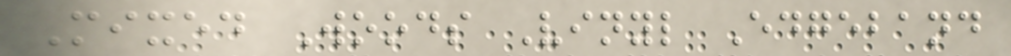Mixed Woods Vinyl Edgeband
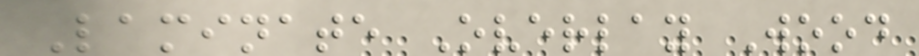Laminate Overlay Wood
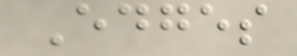Edges
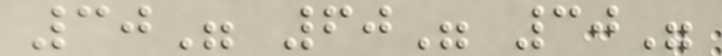30" 60" 30"
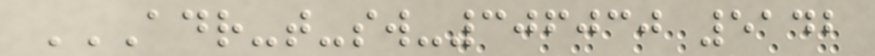ADR-T-SW-306030 5142
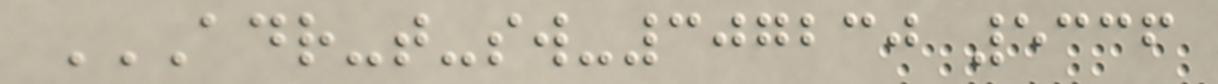ADR-T-SW-307230 5336
